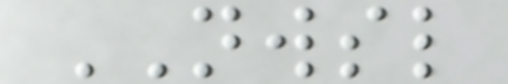NWSL
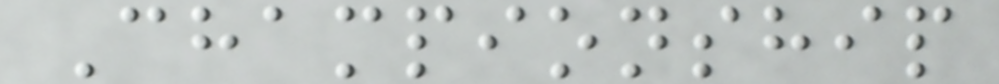Championship
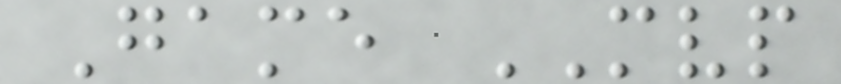Game MVP
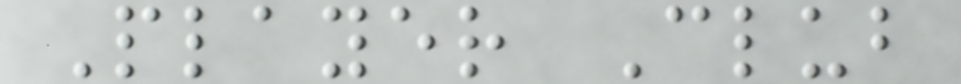Player Club
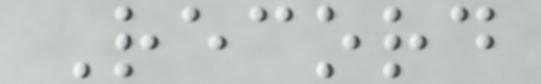Record
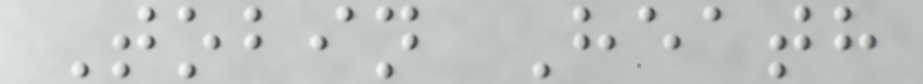Tobin Heath
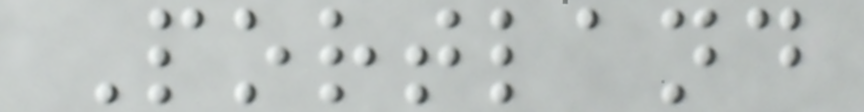Portland
